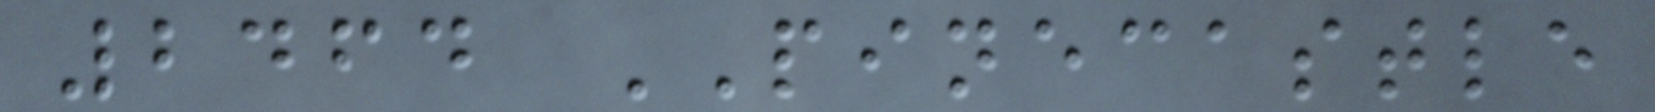2464 PINECASTLE
